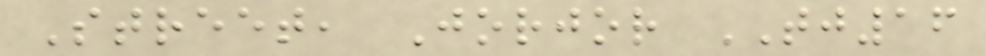Street, Jorjor TJ16
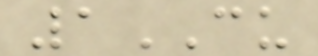1CU
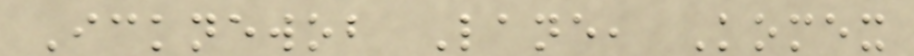Icknewob Lane, Komex
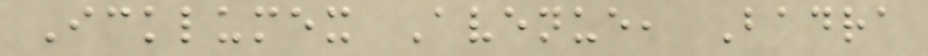Icklumex Avenue, Badra
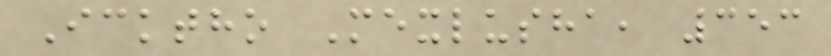Icktho Mexlusha, 353
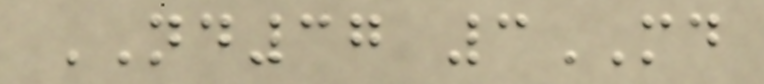ND37 3MD
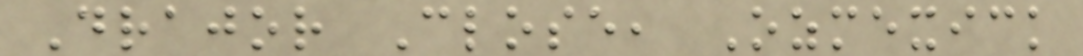Drajor Close, Ozmexick
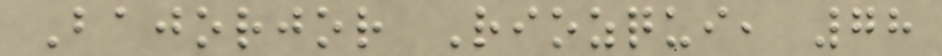Bajorjor Riozqui, 78
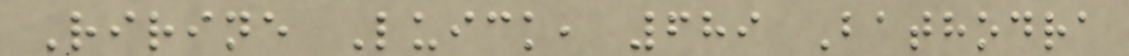Ririne Luick, 689 Bathodra
